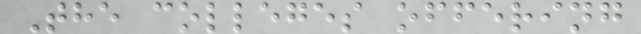The colleges offering
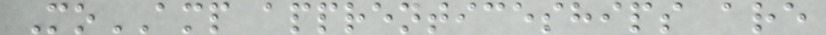MoAMP apprenticeships are
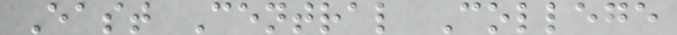East Central College
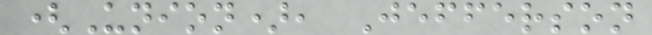(Union), Jefferson
